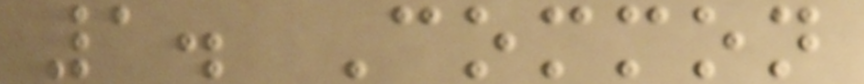1. Common
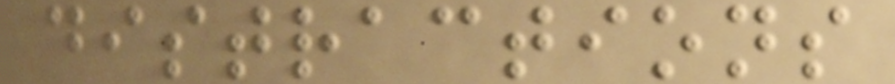distractions
